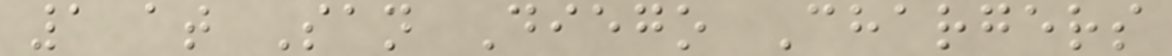1 at San Diego Chargers
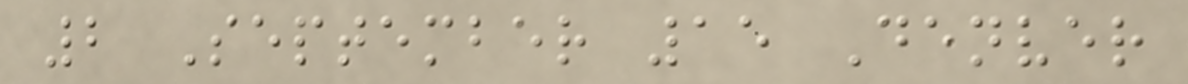2 September 15 Denver
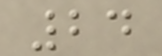24
